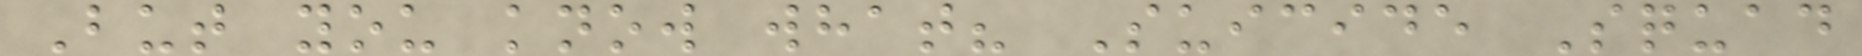But you know what? Suicide Squad
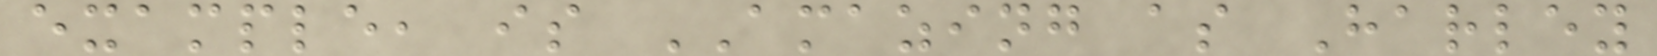example, is AMAZING as Harley
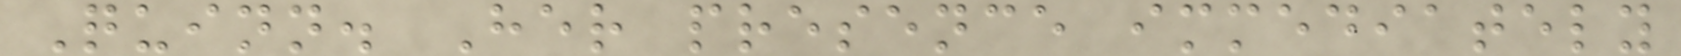Quinn. Her presence immediately
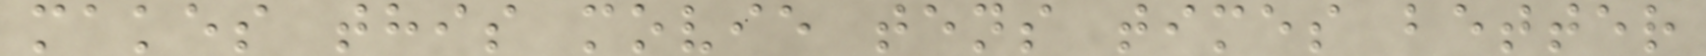makes this movie tens times better
